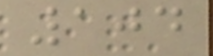104
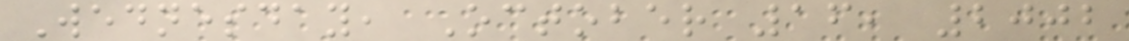Wednesday, October 16, 2002
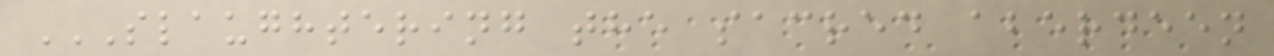SLAUGHTERING THE SACRED ABERDEEN
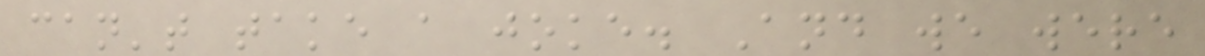can't take a joke. And we were
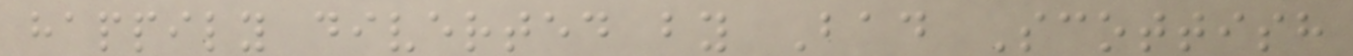happily diverted by Bad Scottish
